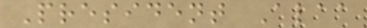President Alaa
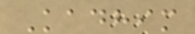Kadhim
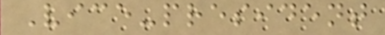Vice-president
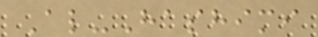Al-Hashimi
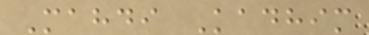Mahdi Kadhim
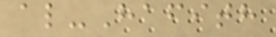al-Hafith
